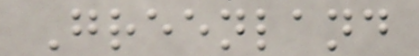Greenland
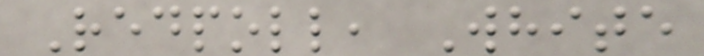Redpoll, White
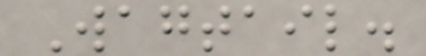Wagtail.
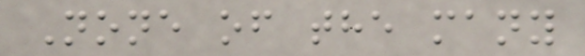None of the many
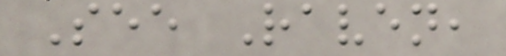See Raven,
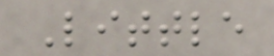Little
